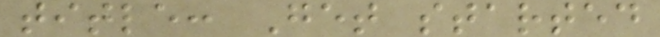title: Get started
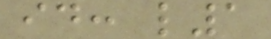id: l1
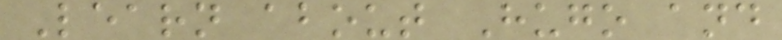Learn about Hugo and
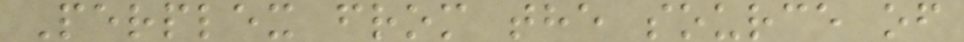Perplex from the source of
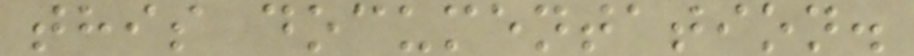this documentation.
